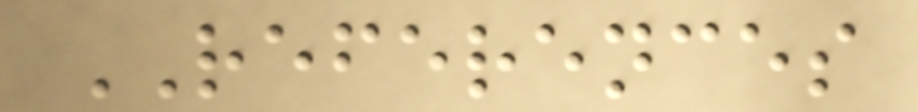REFERENCES
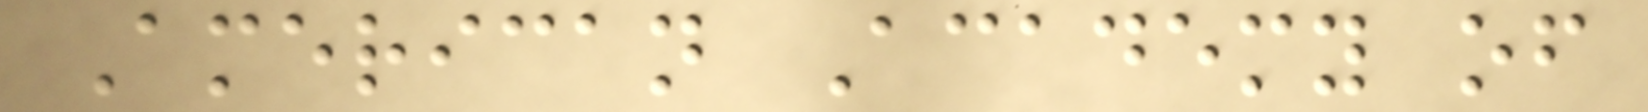American Academy of
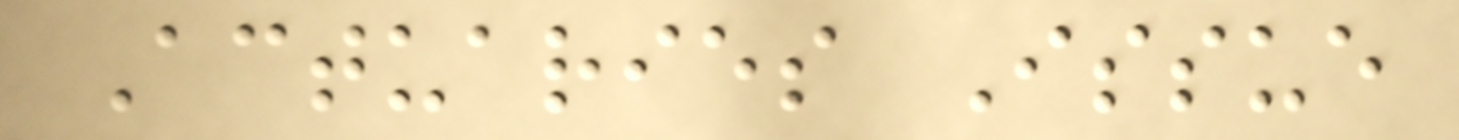Actuaries Issue
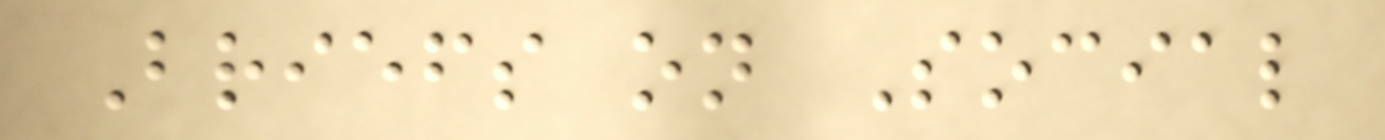Briefs on Social
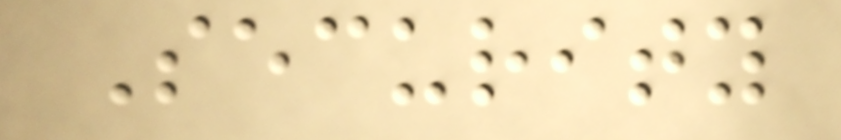Security
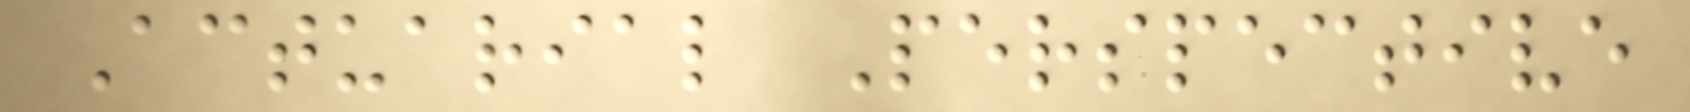Actuarial Perspective
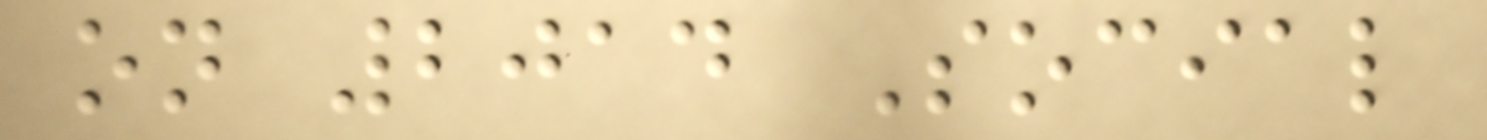on 2014 Social
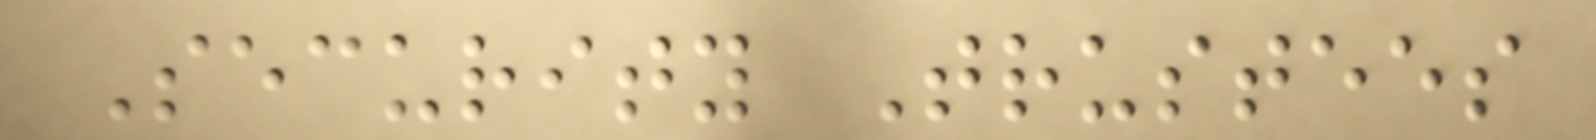Security Trustees
